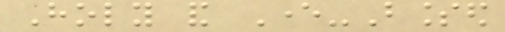Holy and Ever-Blessed
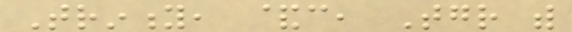Trinity, &c, Together with
